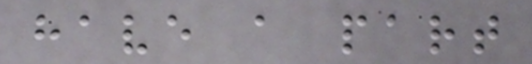have a part
